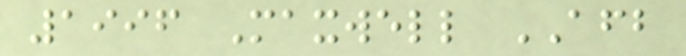1996 Maxwell AFB
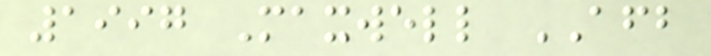1997 Maxwell AFB
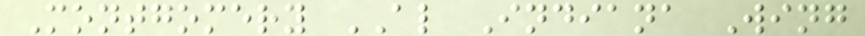Montgomery AL Indiana Wing
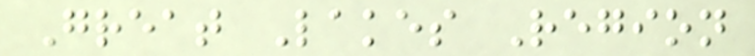Great Lakes Region
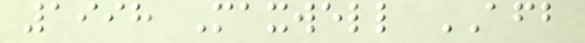1998 Maxwell AFB
